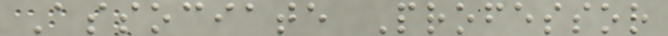Associate Professor
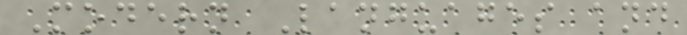Modern Languages and
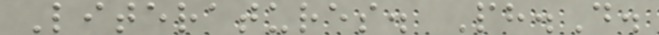Literatures. Ph.D.
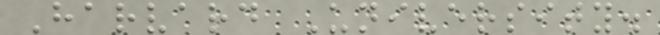Harvard University.
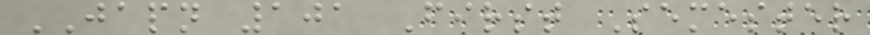JAPN 101 First Semester
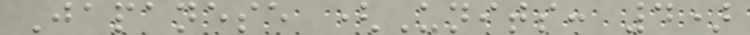Japanese (Units: 4)
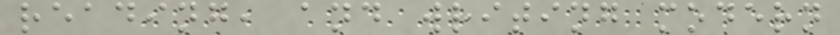reading, and writing modern
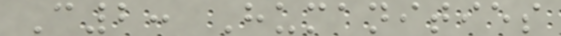C2: Humanities
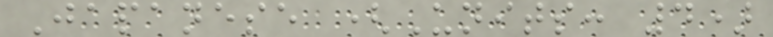Japanese (Units: 4)
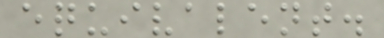equivalent.
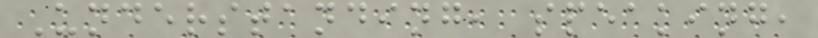Understanding, speaking,
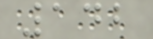142
